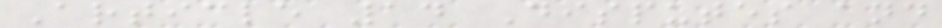Article 14 Disputes and
